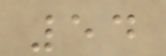54
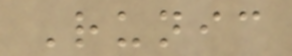Runic
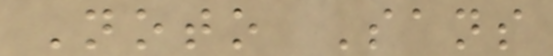Noto Sans
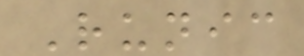Runic
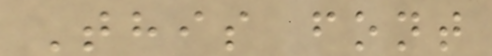This font
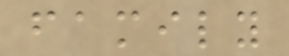family
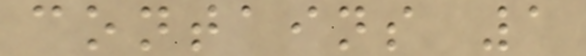contains 1
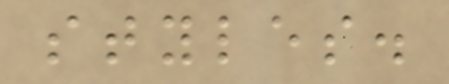styles.
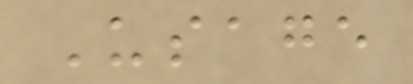Usage
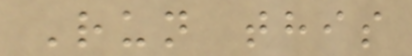Run this
